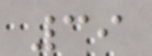39
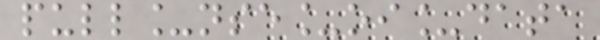pull_nse_oi_data
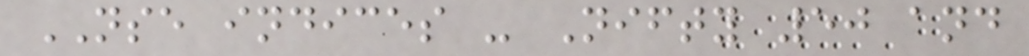NSE indices - Nifty 50 and
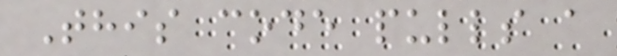This code pulls a
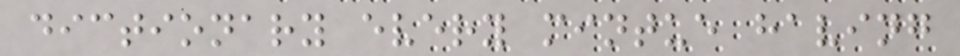dictionary every mintue having
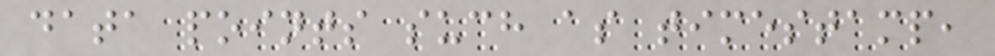data points such as timestamp,
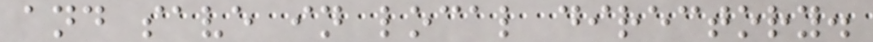and save in local directory.
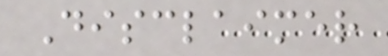Disclaimer
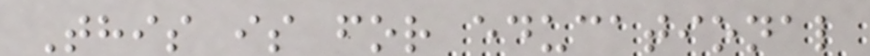This is for educational
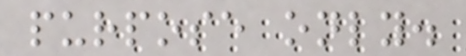purpose only.
